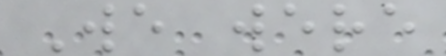We were
